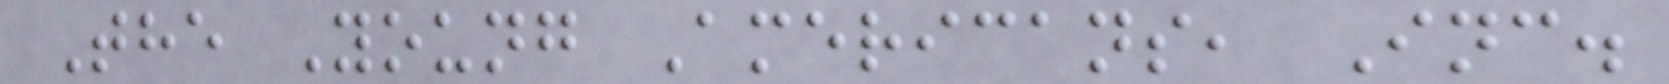The Young Americans, Inc.
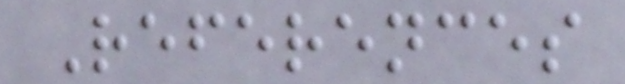References
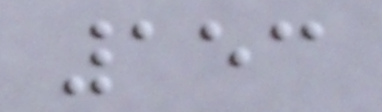153
